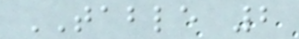TABLE 2
